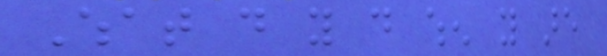What do you do when you are
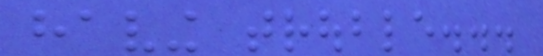having trouble...
